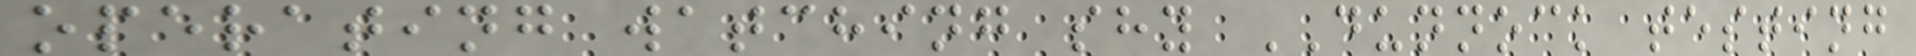operating watching shy DUNNOCK testing
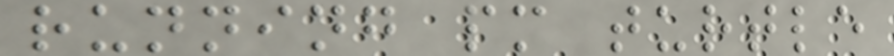running pm turtle
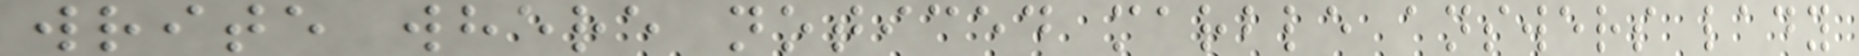write where noticed marble answers lady
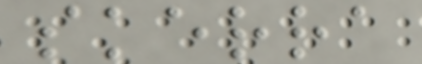skerra
